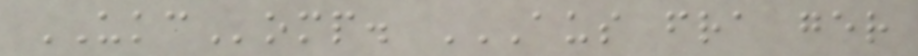UKComp. AUS FRA GER
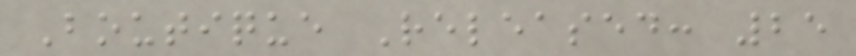Boutique Released: 25
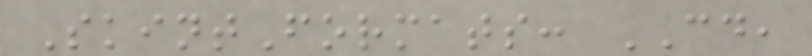SkintFormats: CD,
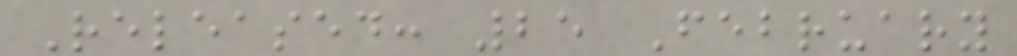Released: 25 February
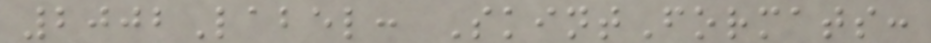2002Label: SkintFormats:
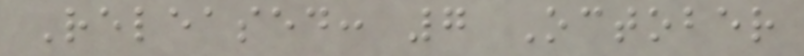Released: 7 October
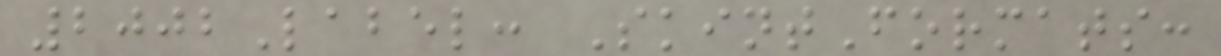2002Label: SkintFormats:
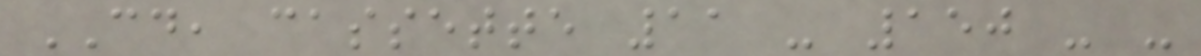CD, cassette 11 - 150 - -
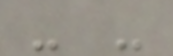- -
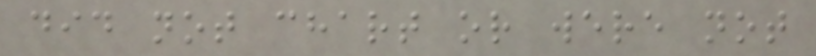did not chart or were not
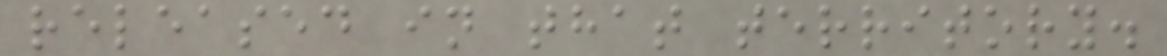released in that territory.
